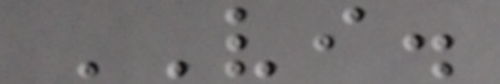VI.
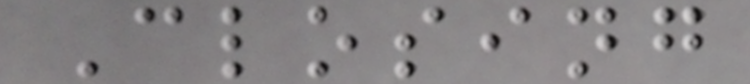Closing
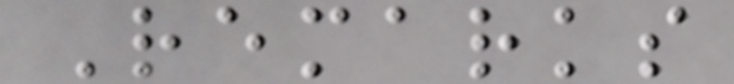Remarks
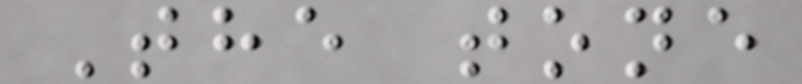The tone
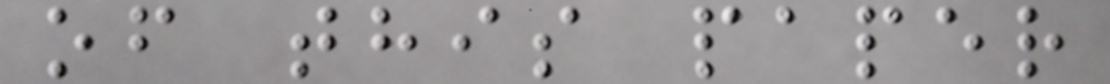of this paper
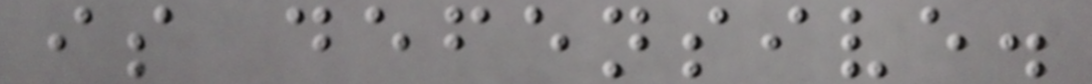is defensive.
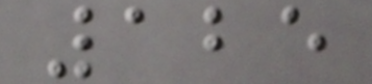125
